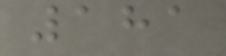181
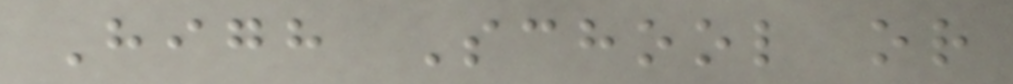High School or
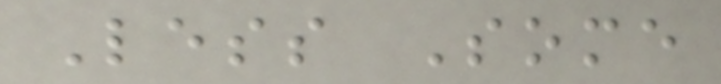Less Some
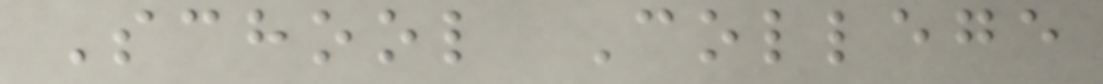School College
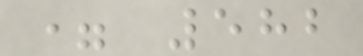= 582
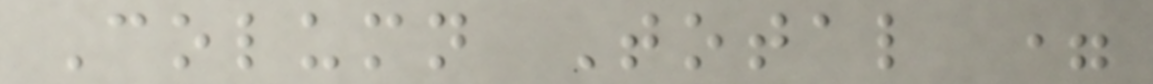Column Total =
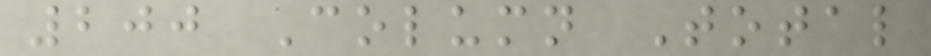200 Column Total
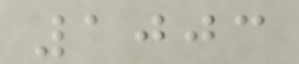1003
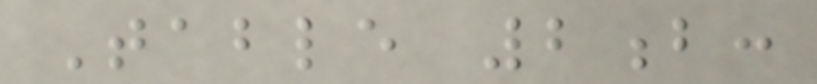Table 2b:
